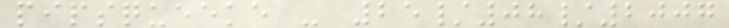pipsqueeke - 25/08/2007
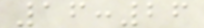16:26
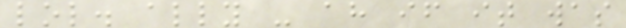lol. ally - ah if it was
